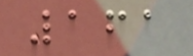161
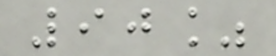90%
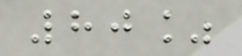80%
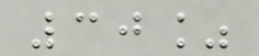30%
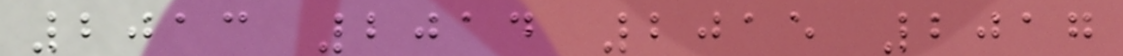2013 2014 2015 2017
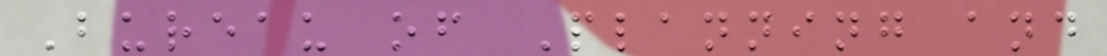Bureau of Planning and
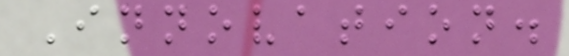Innovation.
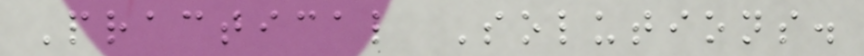Practical Solutions.
